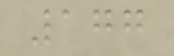177
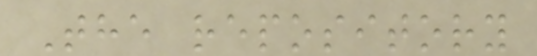The repository
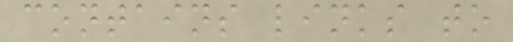contains links to
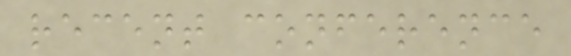recent conference
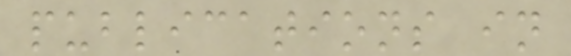publications in
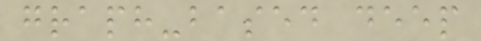graph-based deep
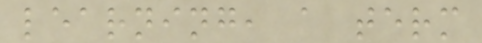learning, a term
